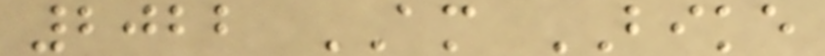2022 AM BIKE
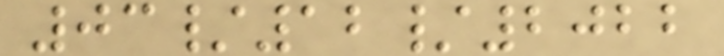03/12/2022
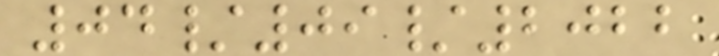04/09/2022
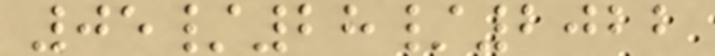05/28/2022
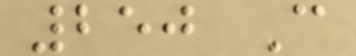250 C
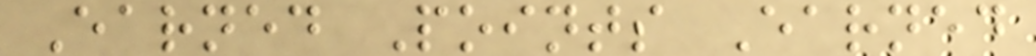Earned Points Earned
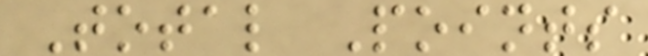Total Points
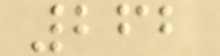262
